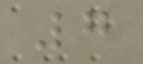7
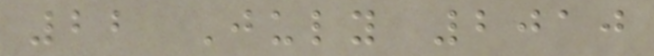22 July 2010
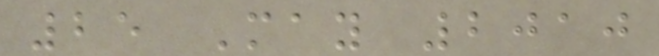25 May 2010
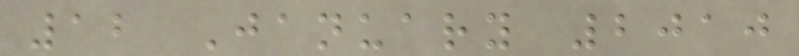12 January 2010
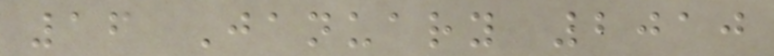16 January 2010
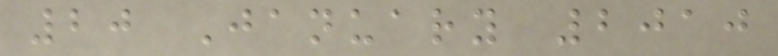20 January 2010
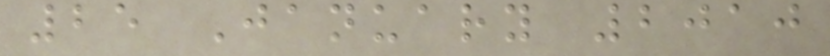25 January 2010
